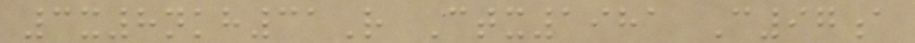3x8nkh31R Ctx1981 C97a
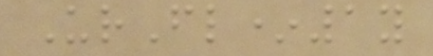UrFl*1y
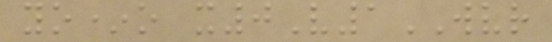yo*o x0V1WVR
